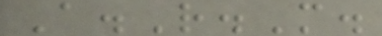A.R.M.
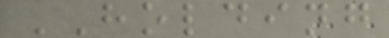HOLDING
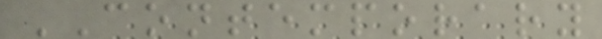CONTEMPORARY
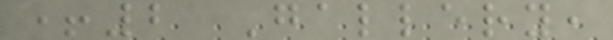+2 Gallery,
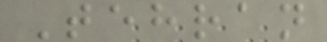Tehran
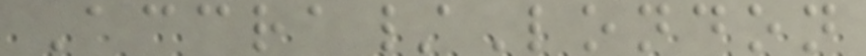Accra/London
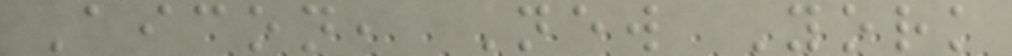Aicon, New York
